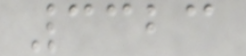3323
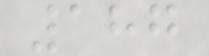187
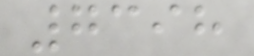7398
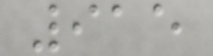915
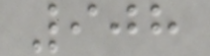908
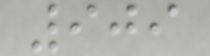909
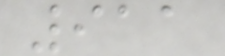911
